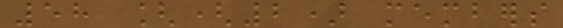58 [(2) members
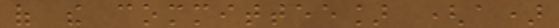of the committee] (a)
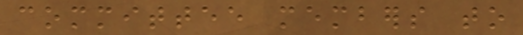committee members to
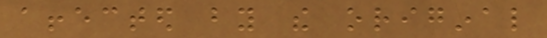affected by the original
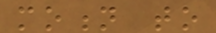motion to
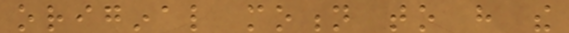original motion to have the
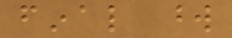final word
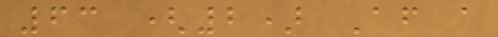63 (2) After a
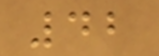42
